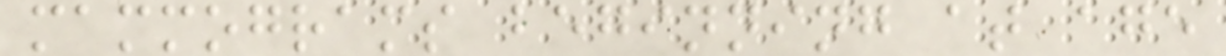mammograms beginning at age
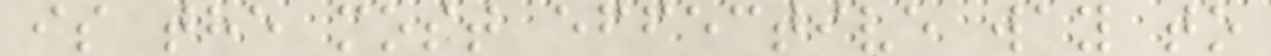is the most effective way to
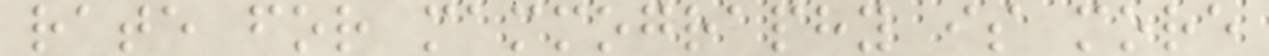rate for mammography is more
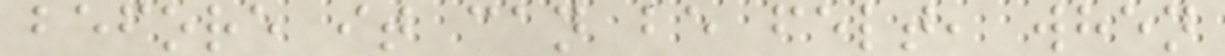before it can be felt, when
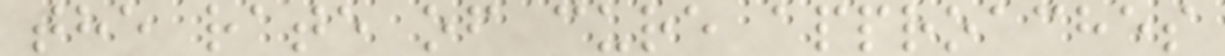the rate of cure approaches
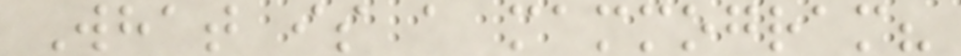What is a mammogram?
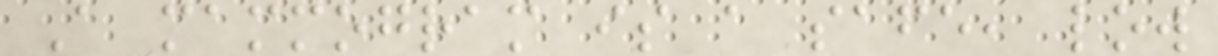A mammogram is a safe, low
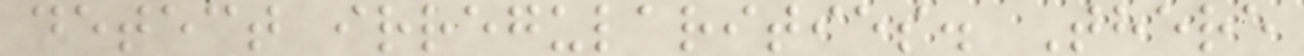detect irregularities. There
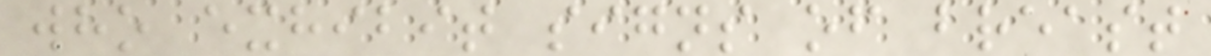who exhibit signs of breast
